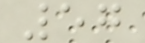57
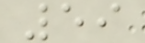59
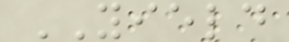YIELD
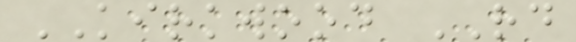KIRKWOOD RD
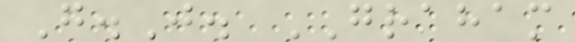G.J. GRAHAM
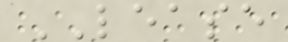LEASE
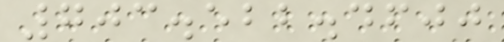703.522.4600
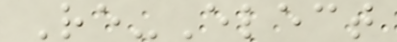Re-Elect
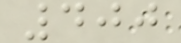400
